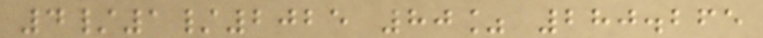4/1/2025 80% 280.265
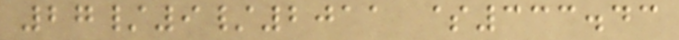27/9/2011 $333.43
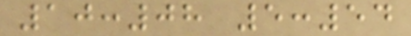10:08 5:54
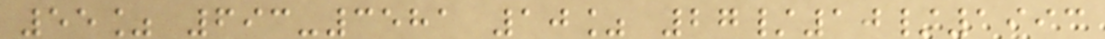55% 693-3581 10% 27/10/1993
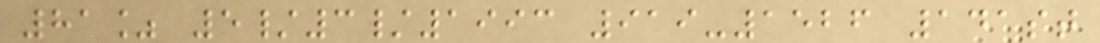81% 5/3/1993 919-1526 141st
